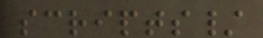scripts/
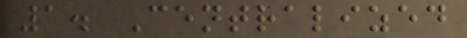1. Centralized
